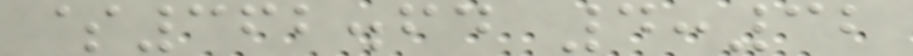$362.64 4:32
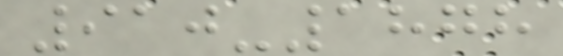910-1878
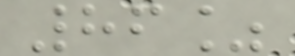86%
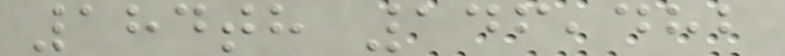184th 146,482
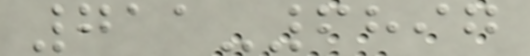711-6897
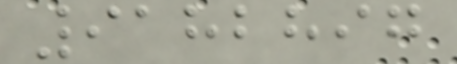9182897
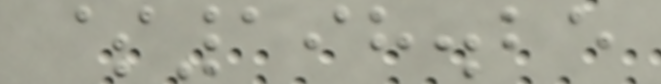$198.25
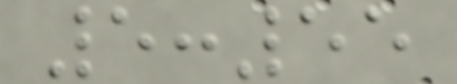5:55
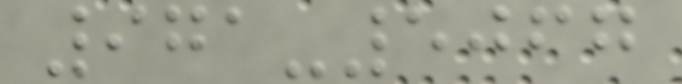971-5067
